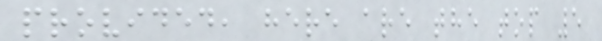provided, here are the top 5
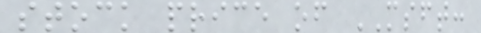stock price of MSFT:
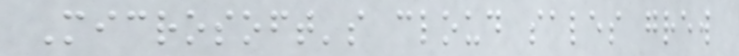Microsoft's cloud sales grew
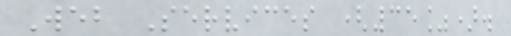Web Services (35%).
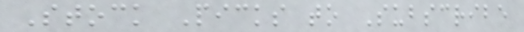Stock Picks to Subscribe
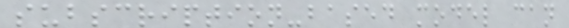subscription-based model can
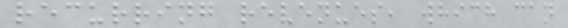recurring revenues, which can
